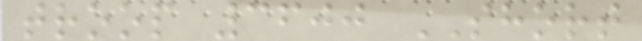troop 3600 SHORT
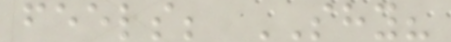feels; SHY?
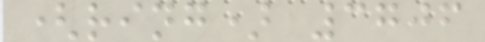(ring) 3706
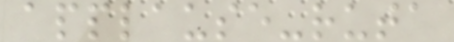applause-ruta
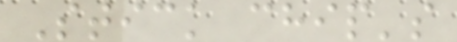Stick chip's
